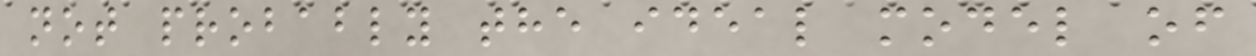not probably the ideal model of
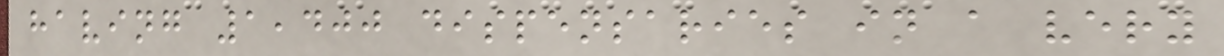having 1,400 dispensaries in a very
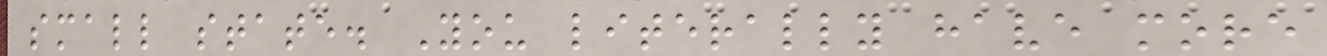small state. You literally have more
